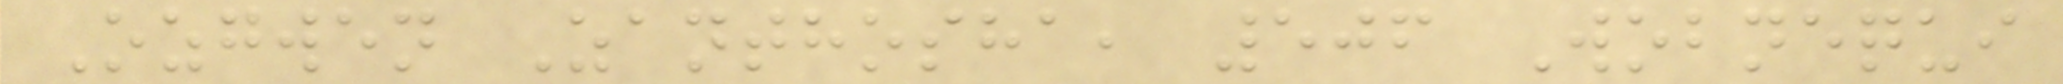Ozgwen Zanthosha, 506 Wobnequi
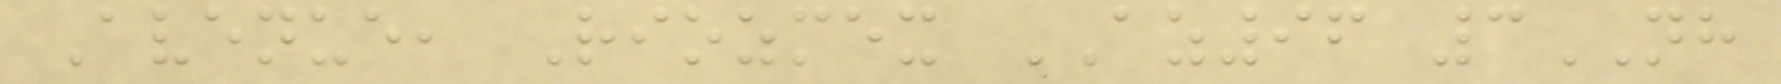Avenue, Riozmex AZ96 3NH
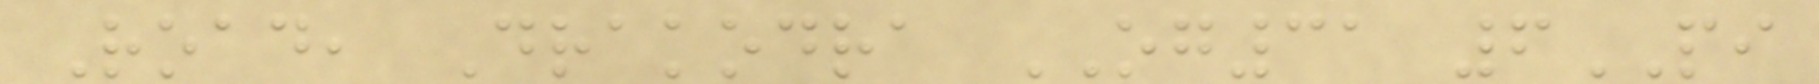Road, Drakodra OG31 6PI
